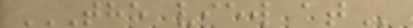THE VIEW AT
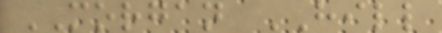MORGAN HILL
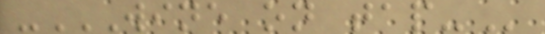-WINE ON TAP-
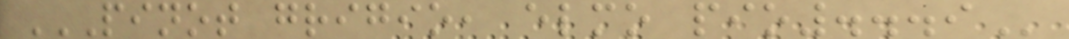PINOT GRIGIO, ELMO PIO...9
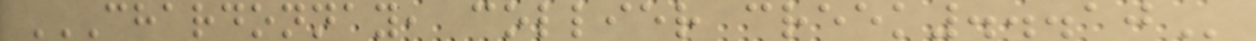CHARDONNAY, COLLIER CREEK...10
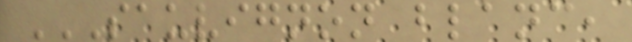SAUVIGNON BLANC,
